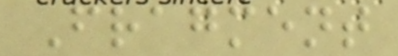Fragment
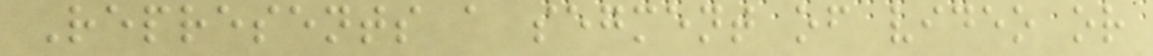Represents a segment of video or
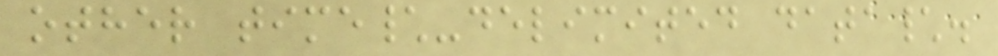other time\-delimited data\.
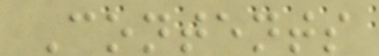Contents
